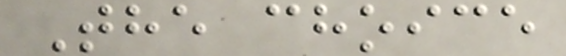The choice
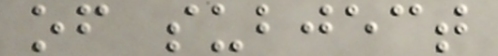of subject
